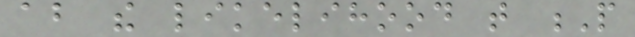about the likelihood that P
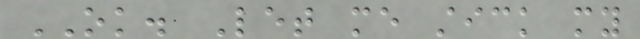OK. Let me stick my
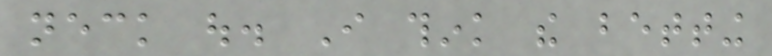neck out. I think the betting
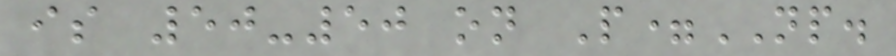is 50-50 on P=NP.
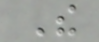The
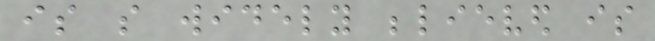is so widely believed is
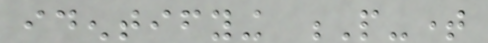identifying P-time
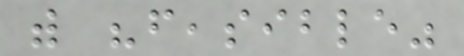with "feasible"
